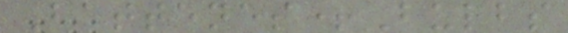Battenes+Bulbs
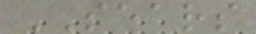SEARS
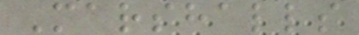Marshalls
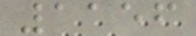1156
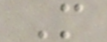M
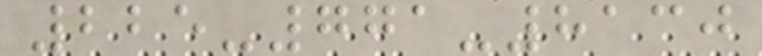225-771-8130
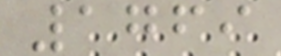1769
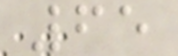65
